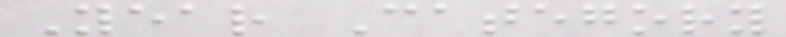Year Category
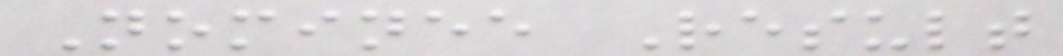Nominee Result
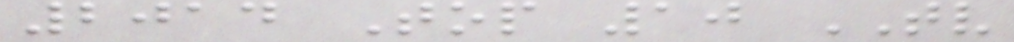2014 Top 10 TV
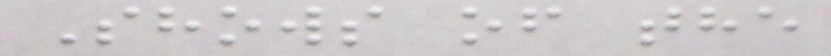Shows of the
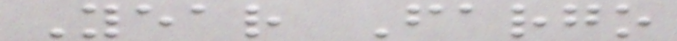Year Fargo
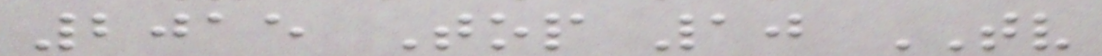2015 Top 10 TV
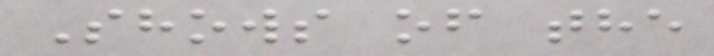Shows of the
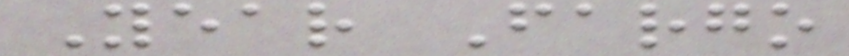Year Fargo
